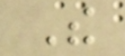The
